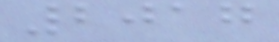2017
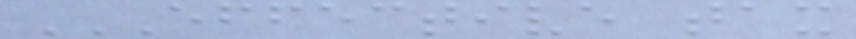EFFECTIVE TAX
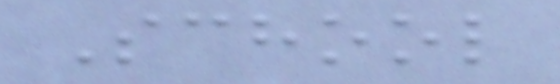School
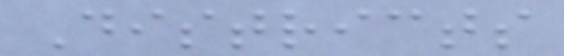Districts
